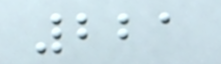221
